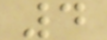4
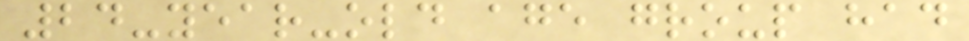24-year-old age group had
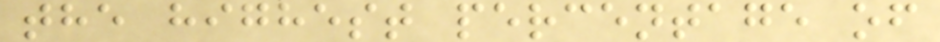the highest percentage of
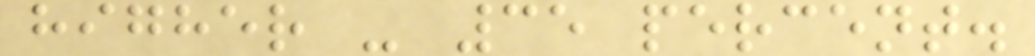higher - 35 percent.
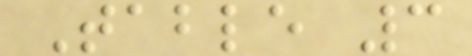Table 3
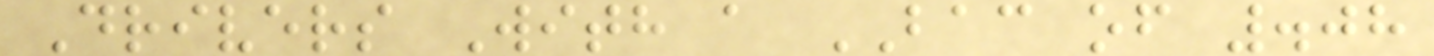Drivers With a BAC of .08
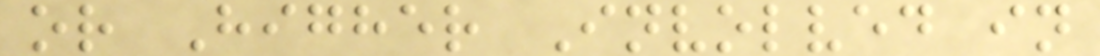or Higher Involved in
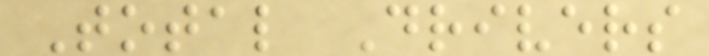Total Drivers
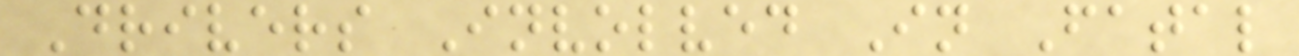Drivers Involved In Fatal
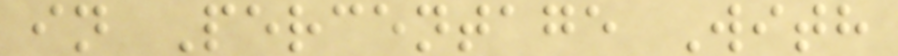in Percentage With
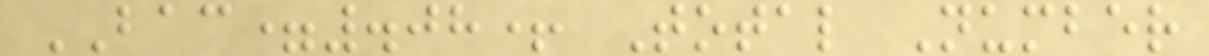BAC=.08+ Total Number
